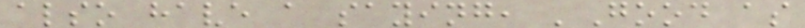also have a saying, 'Good as
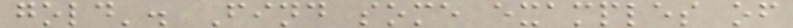gold'. Find some examples of
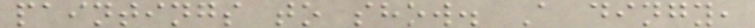paintings to show. A dingy,
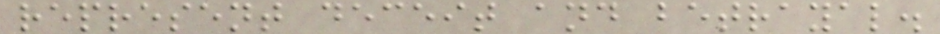represent deceit and betrayal.
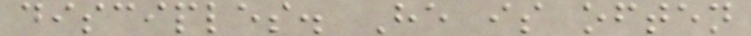disciples. He is often
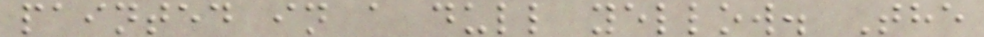painted in a dull yellow. The
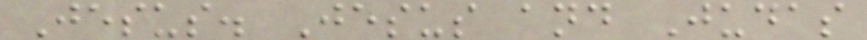Jesus. Jesus and Judas
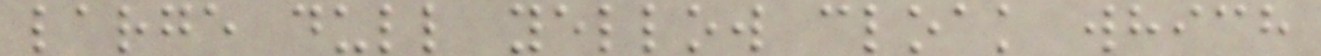large dull yellow cloak which
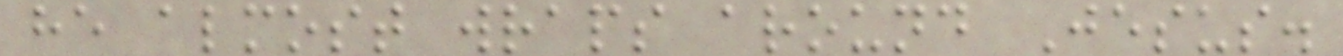he almost wraps around Jesus.
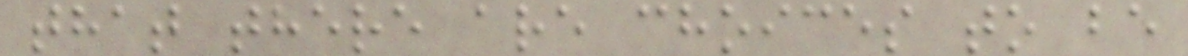that there are choices to be
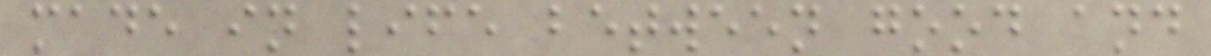made in life between good and
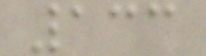133
